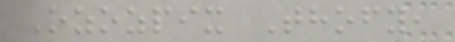Ozozpix Thofy,
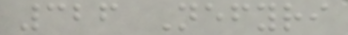326 Nefyri
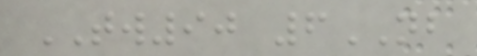TW90 6NB
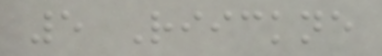5 Riickne
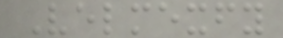Velmexfy
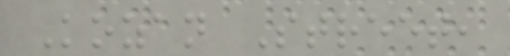Kozan Street,
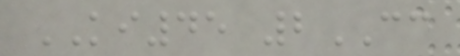KI45 2CC
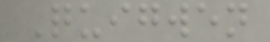Quigwen
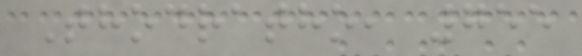Thodratho, 755
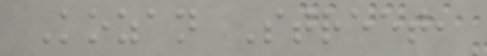Kozan Street,
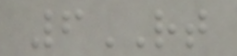6RT
